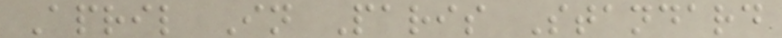April In Paris Standard
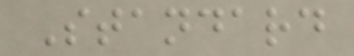Standard
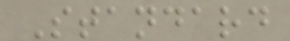Standard
